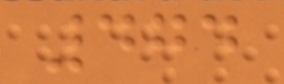474
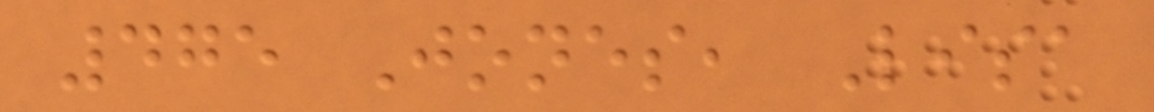475 Jones, Lisa
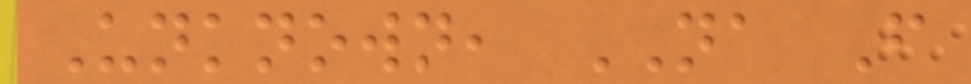Unknown, NA F
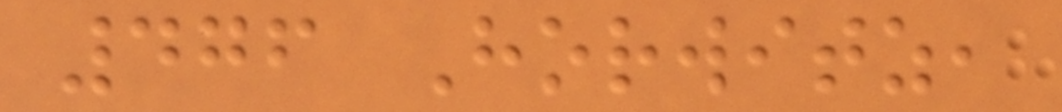476 Horwitz,
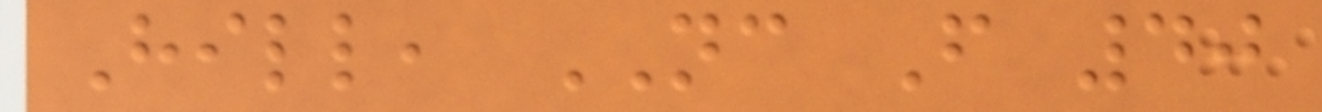Hill, NC F 40
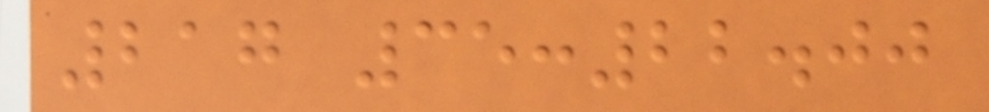217 35:22.00
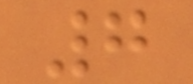7
